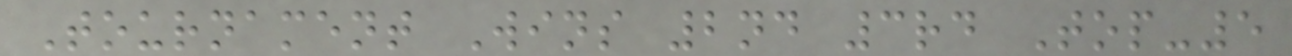Tournament Wins 2nd 3rd Top-5
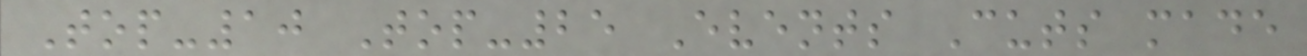Top-10 Top-25 Events Cuts made
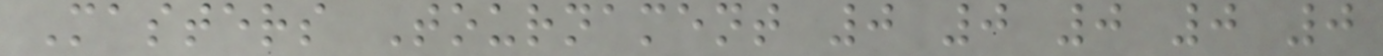Masters Tournament 0 0 0 0 0
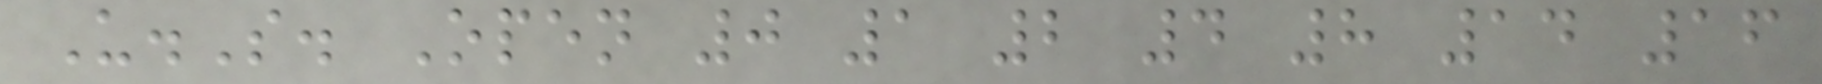U.S. Open 0 1 2 4 8 14 16
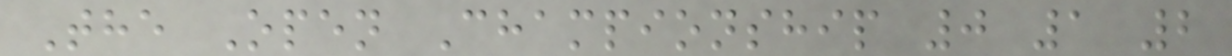The Open Championship 0 1 2
